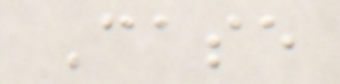Case
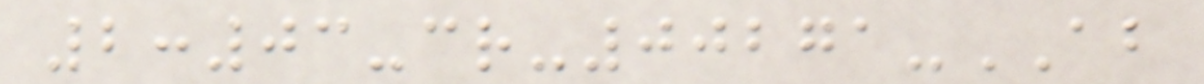2:03-cr-00271-AB
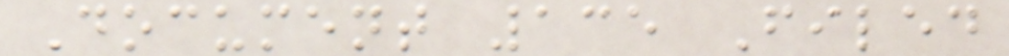Document 135 Filed
